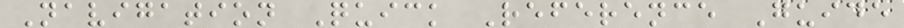Navigation Quick Reference Guide
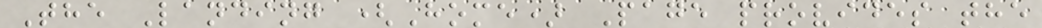The Landing (Home) Page provides the
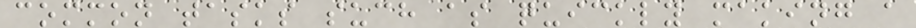common tasks such as quickly making a
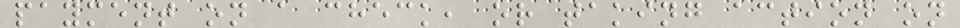payment on a check, or taking action on
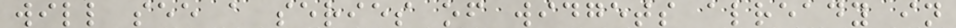will see a series of widgets already in
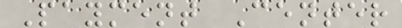Payment Center
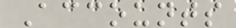Accounts
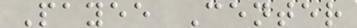Payee Center
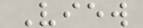View
